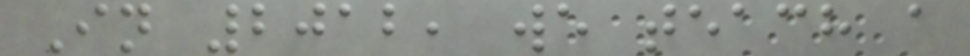In 2012, we teach a
